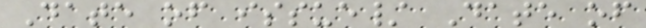Date of issue/ Date of
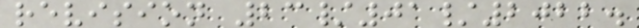revision 23/01/2022.
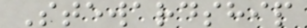Stewardship
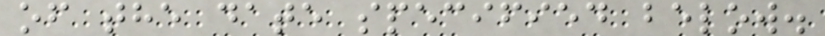of the date specified below.
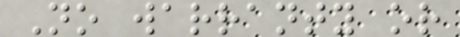No warranty or
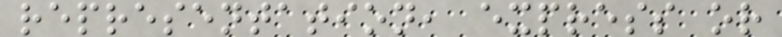representation, express or
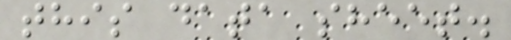this data sheet.
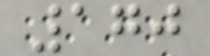170
